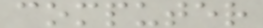computer
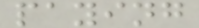paying
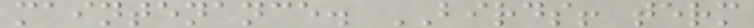maintenance. BIRDS! term
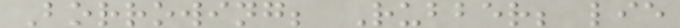Borrowing; Rubber; lie
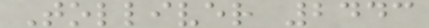Tolliver 2443
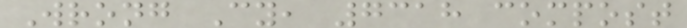Wrong Cy, 7318 compost
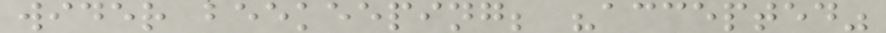wider beekeeping; "accepted"
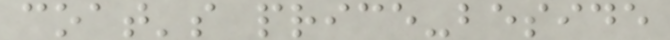coat's price-beside
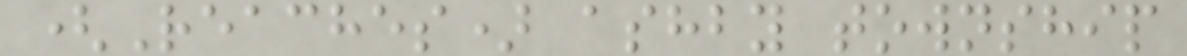(Reaches) ashby township
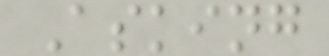Asking
